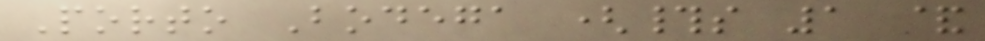Porto Bodega (#s 1 &
